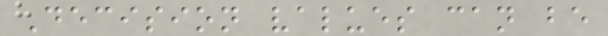Decision values can be
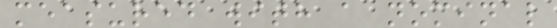measured with a nominal
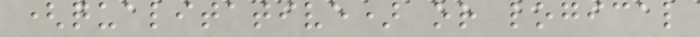(qualitative) or logical
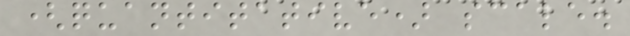(quantitative) scale.
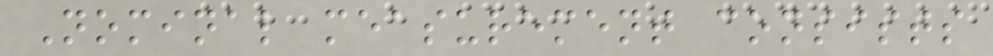Nominal measurement consists
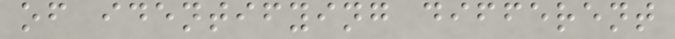of identifying different
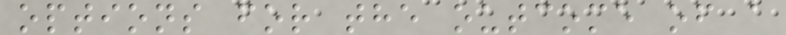options for the outcome of a
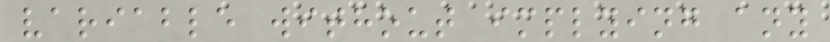variable without implying any
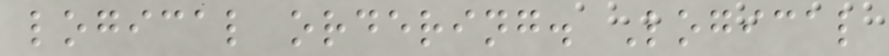logical ordering. Logical
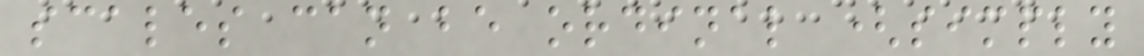scales can be ordinal (simply
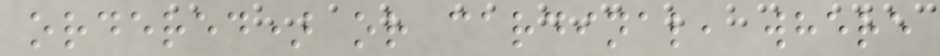ordered) or cardinal, where
